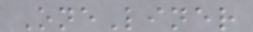OneLiner
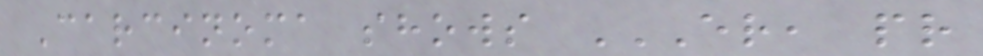Carcinoma shows ER, PR
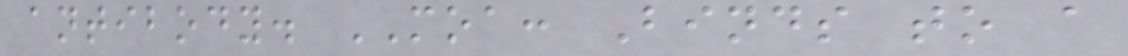antibody. MOA: Binds to a
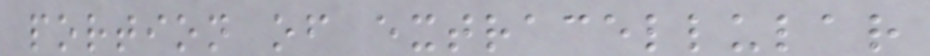portion of extracellular
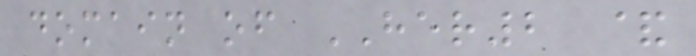domain of HER2 &
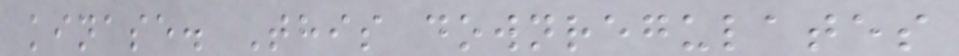kinase. This downregulates
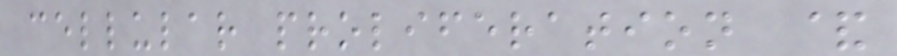cellular proliferation &
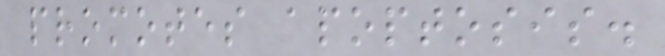promotes apoptosis.
